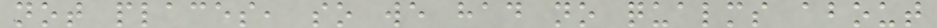not places, so we had no qualms about
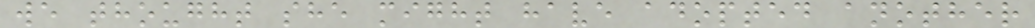we thought she might have adopted another
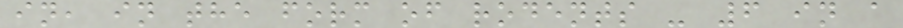in, in the form of rodents - 6 in a
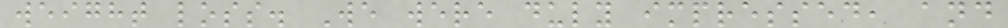weight loss. We were duly impressed, and
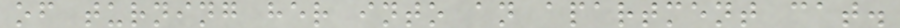of turning her into an apartment cat.
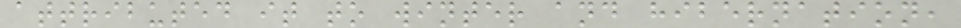attributed it to winter and hibernation,
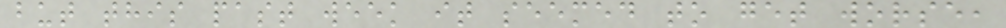but this past week it seemed to get worse,
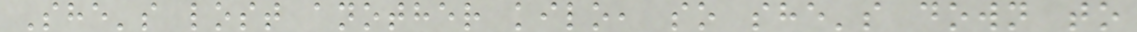She's lost another kilo, so she's down to
